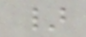}
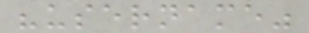"username"
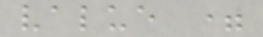value =
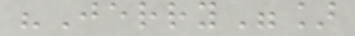"Jerry"]
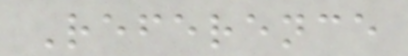Reference
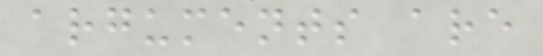arguments are
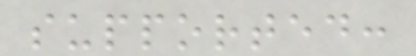supported:
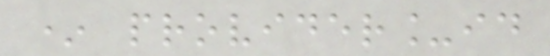* provider_id
